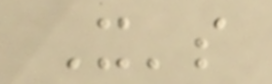It's
